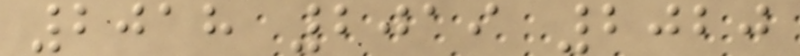2018 2019 2020
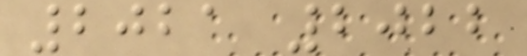2021 2022
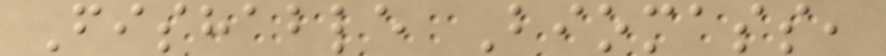Fishable Biomass,
